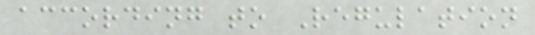according to Regulation
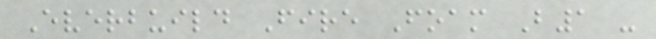Everbuild Fire Foam B1 -
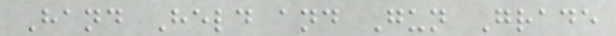Hand Held and Gun Grade
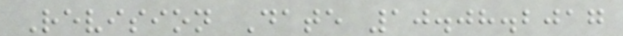Revision Date 10.08.2017
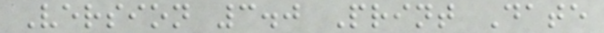Version 3.0 Print Date
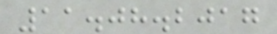11.08.2017
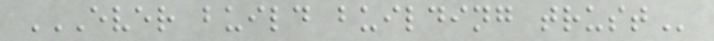EVER BUILD BUILDING TRUST
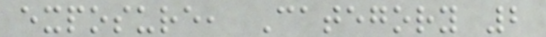exposure, Category 2
